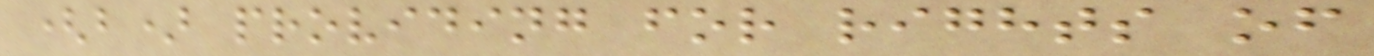(b) providing for rights of
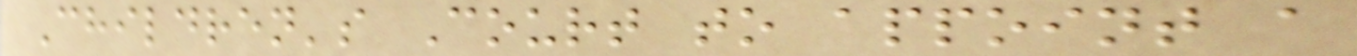Children's Court to appoint a
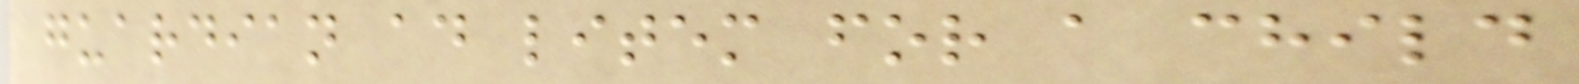guardian ad litem for a child
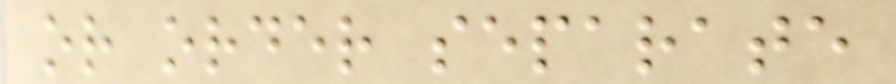or order separate
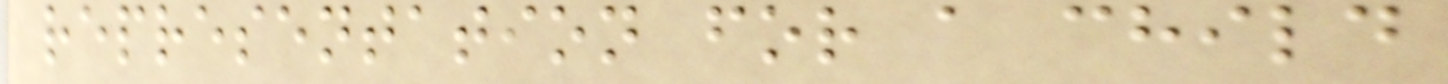representation for a child
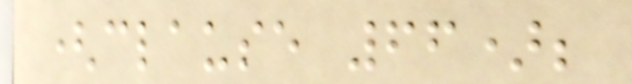(clause 66);
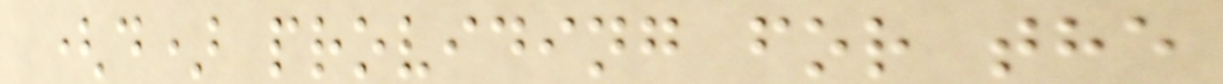(d) providing for the
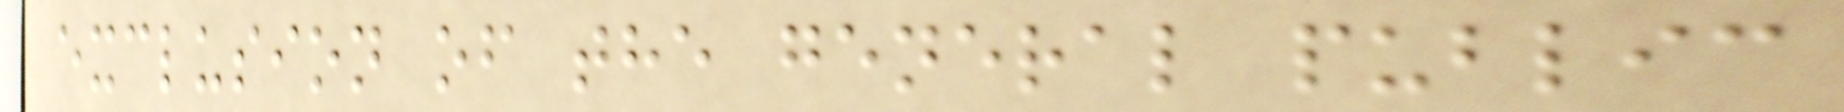exclusion of the general public
